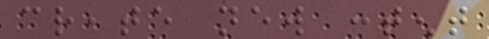create new content
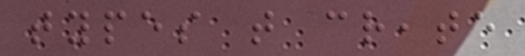types that create
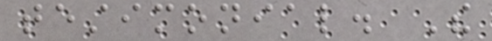testimonial. The
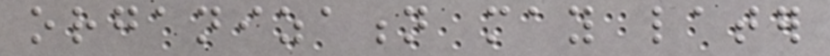organization may later
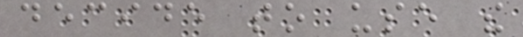decide to use the
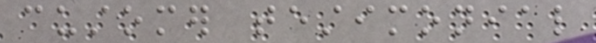customer testimonial
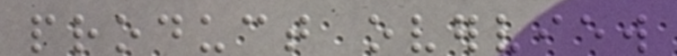product overview
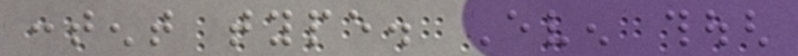content type. Even though
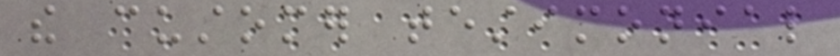the customer testimonial
